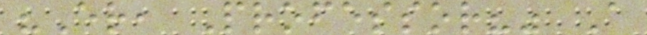"Er, Professor?" A
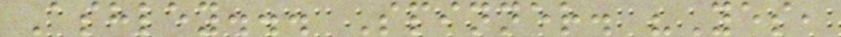Ashley... Spinner. "Yes,
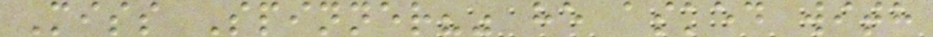Miss Spinner?" he asked with
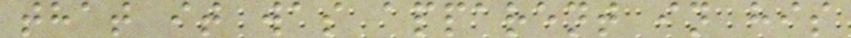that it was apparent in his
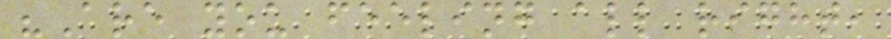"Are you feeling all right,
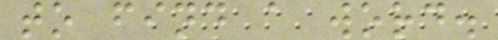to find a word.
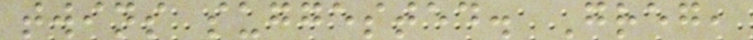twins suggested. Greg,
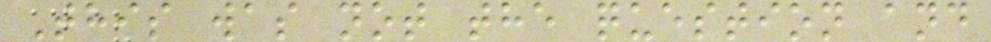This was not the question and
